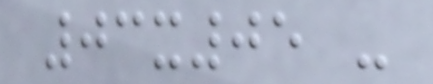03x05 -
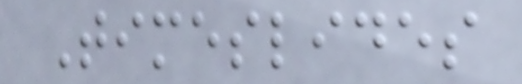Timeslides
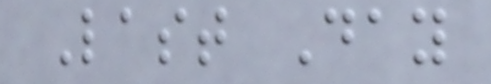Last Day
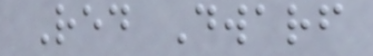Red Dwarf
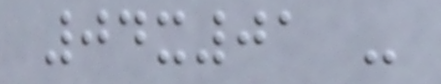04x01 -
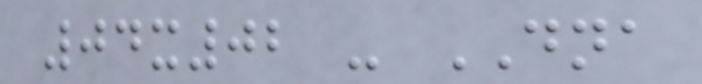04x02 - DNA
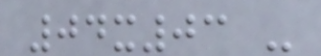04x03 -
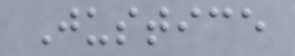Justice
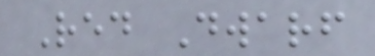Red Dwarf
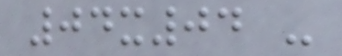04x04 -
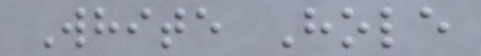White Hole
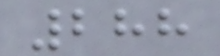288
